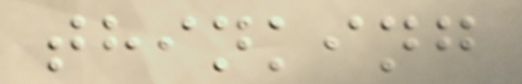thinking
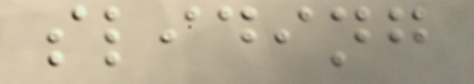sliding
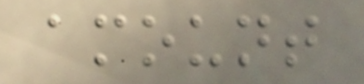amount
